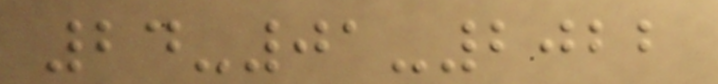24-01-2022
